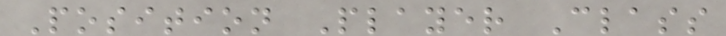Position Player Class
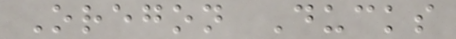Oregon Ducks
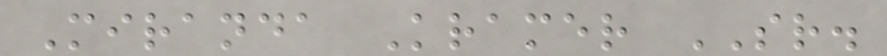Miranda Kramer SR.
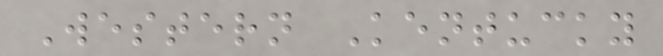Western Kentucky
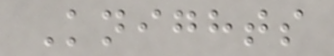Knights
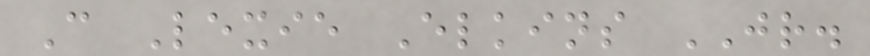C Lexie Elkins JR.
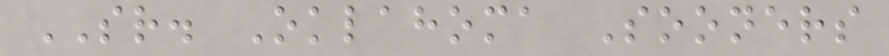SR. Oklahoma Sooners
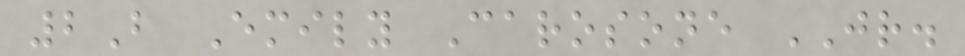2B Emily Carosone JR.
